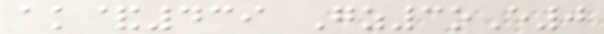ak&439 Gz3oE0
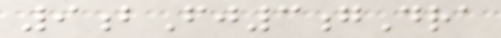9bFj3gDra
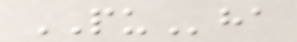PUha
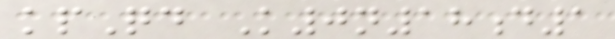kpQd K0n18d1
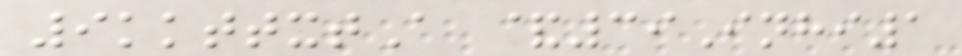9kkttxtA &39Inhi1
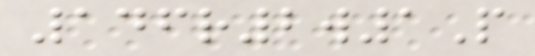146r2w1P
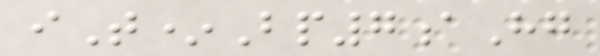iT*Bp7aHg
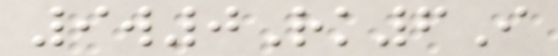9w0Rk6I
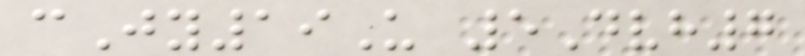cJy19U 5Dvh7
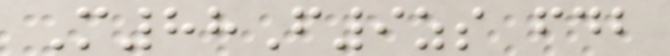M88F9zs fdb
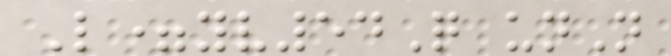L=yv54Q unN
